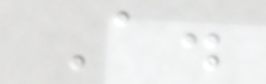A.
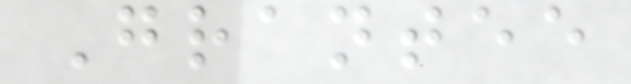Grantee
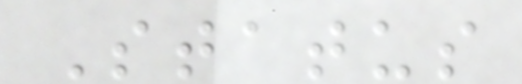Status
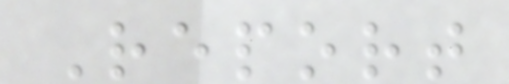Report
